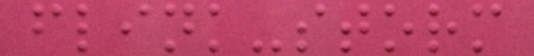flink-storm
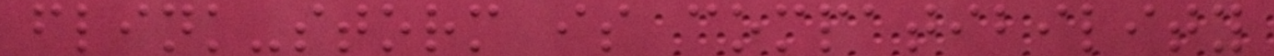flink-storm is compatibility
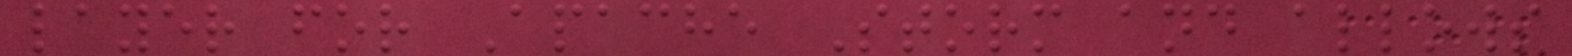layer for Apache Storm and allows
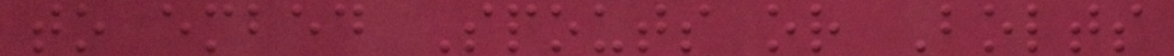to embed Spouts or Bolts
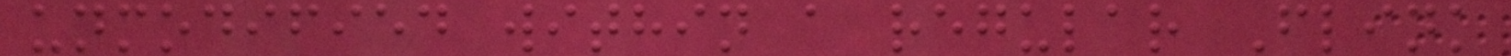unmodified within a regular Flink
